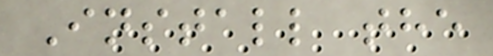Install the
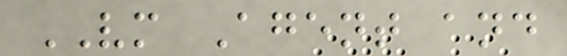VM Agent and
